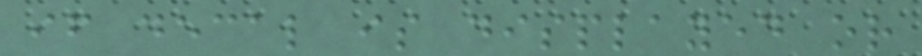if decal is displayed or
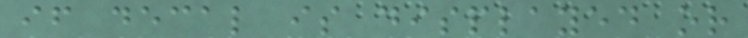if decal is displayed or
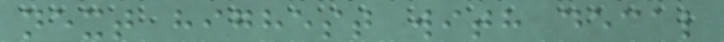next highest with decal
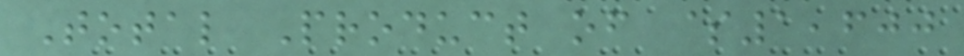Total Product of $1,600
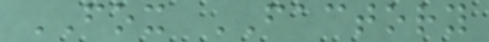FOX FACTORY
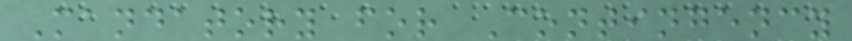Mandatory for Contingency
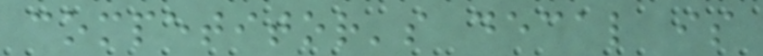competitor's decal is
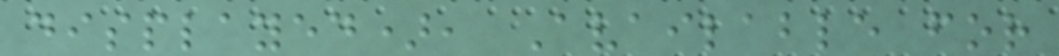displayed), Available for
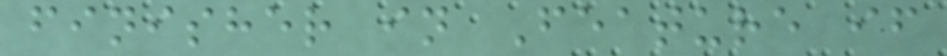finisher in Feature if
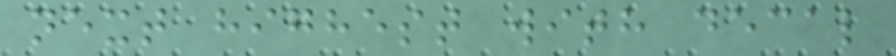next highest with decal
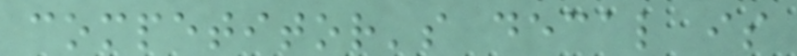competitor's decal is
